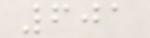601
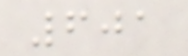601
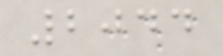2044
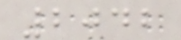2042
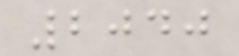2040
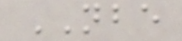NBE
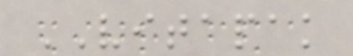VITAPAK
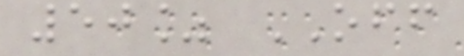50% OFF
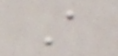A
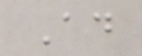Ad
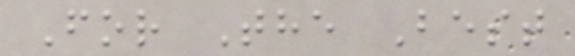For The Best
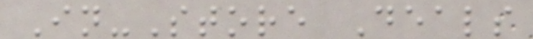In-Store Deals
